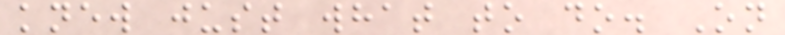knew just what to do. On
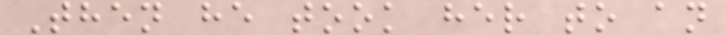Then he took her to an
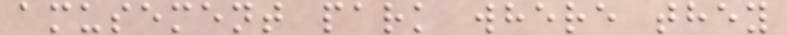amusement park where they
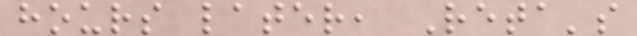hours later, Reta's
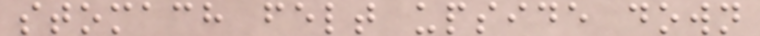stomach felt upside down
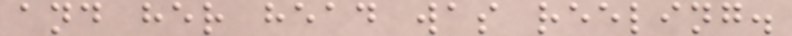and her head was reeling.
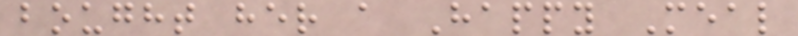bought her a Happy Meal
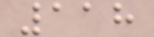118
